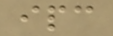ipc
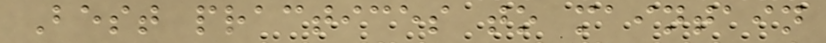Best practices to maintain
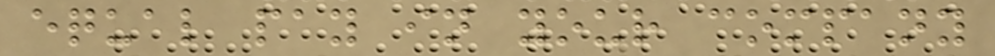equal pay in your company
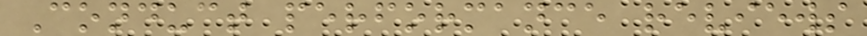Conduct performance reviews
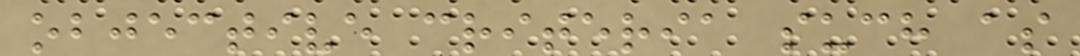objective criteria such as
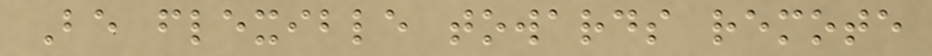Be flexible towards remote
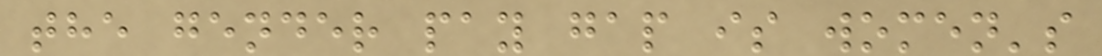the gender pay gap is women's
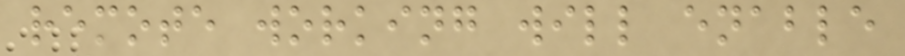remote working will enable
